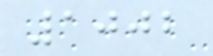1002
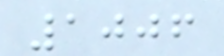1006
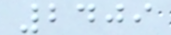2409
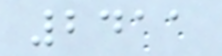2411
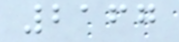2167
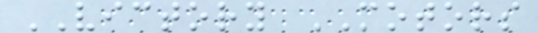VICTORY MOTORS
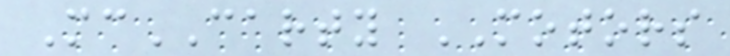McCARTY MOTORS
